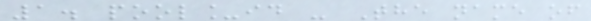1. pool_id - The name of
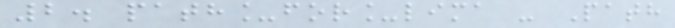2. path_for_lima - Path
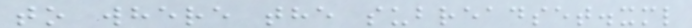to where the subreadset.xml
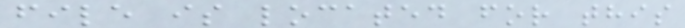file is located for this
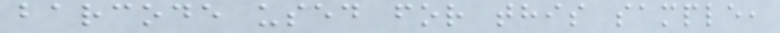barcode used for this sample,
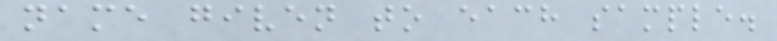name given to each sample.
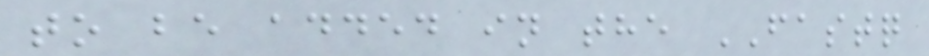to be added in the FASTQ
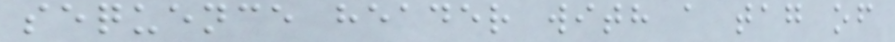sequence header with a tag of
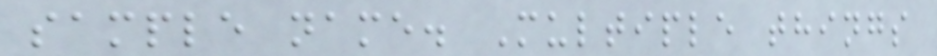sample name. Multiple things
